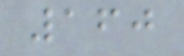160
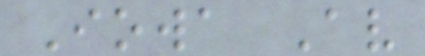Iowa Av
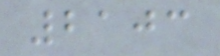2103
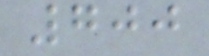700
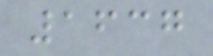1637
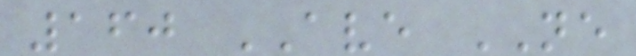160 AVE NE
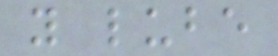y lube
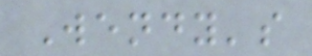Wendy's
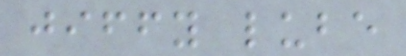jiffy lube
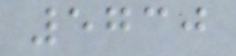5730
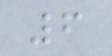6
